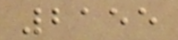2155
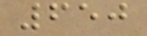650
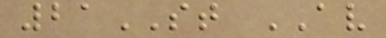21ST AV
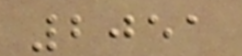2051
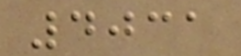4031
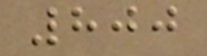800
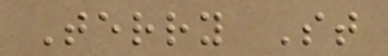Terry St
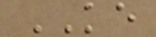KE
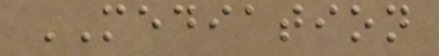MEDIATION
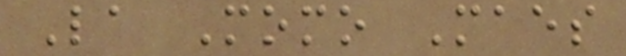La Momo Maes
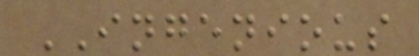INGENIOUS
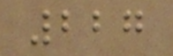227
